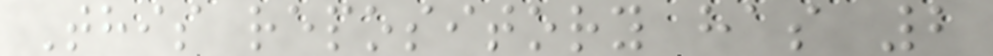This repository has 2
